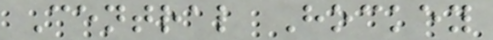Central Hockey
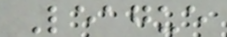League
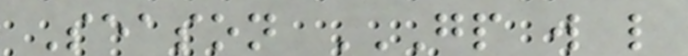Season GP W L
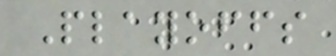Playoffs
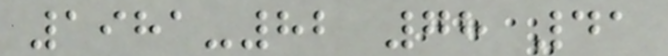1981-82 78 41
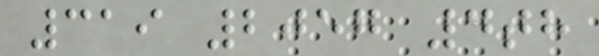319 2057 4th
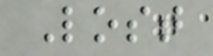Lost
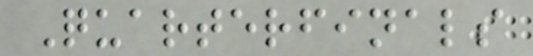Quarterfinals
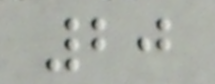20
